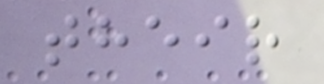their
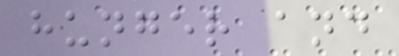hunger and
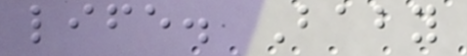life. Baby
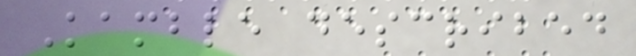Kamble described
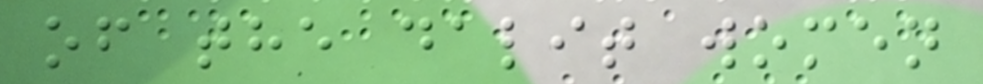of the dalit women
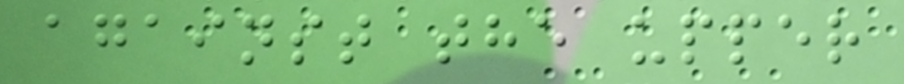against the upper
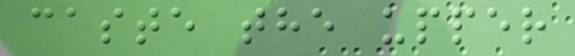caste the upper
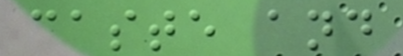caste and
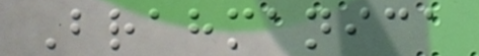Brahmanica
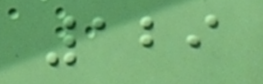129
